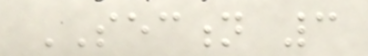SECTION 3
